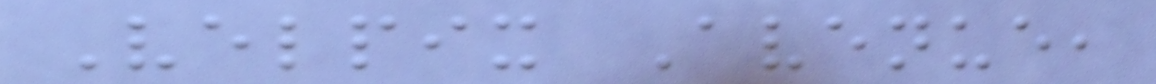Velpix Avenue,
